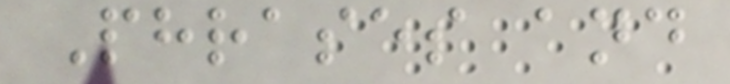Phrases and
